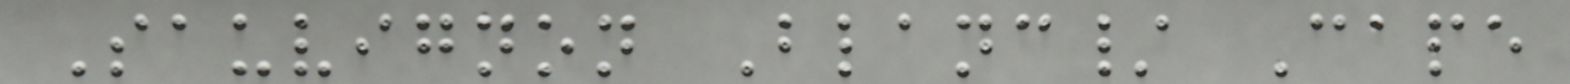Sauvignon Blanc/ Cape
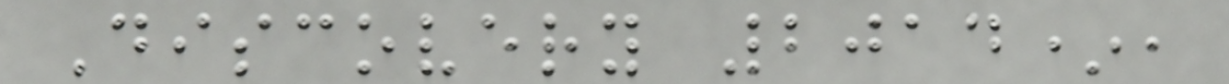Discovery 2014*,
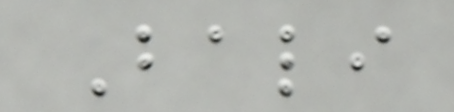Bali
